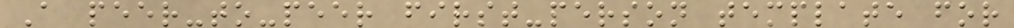A peer-to-peer first-person template for
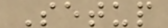Setup
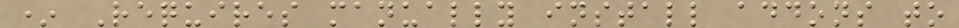* Requires manually install addons to
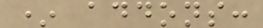* addons:
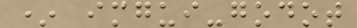* imgui-godot
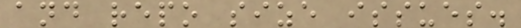and repo size issues.
